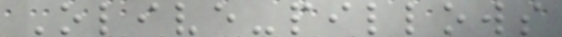Olive-pillows
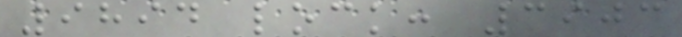9894 lock: 3903
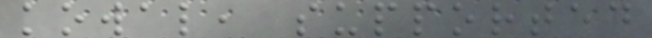kowal, supported
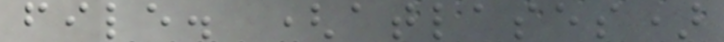file. (atlases)
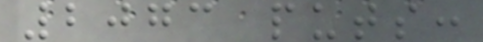2073 puts:
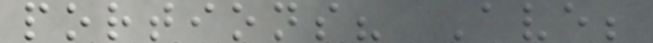portions? Ave;
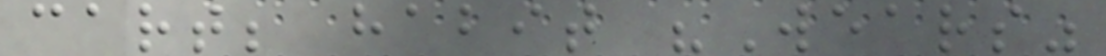cart; habit "Wears"
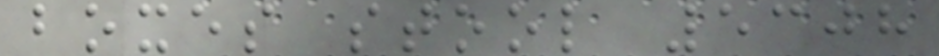boxes stool 5308
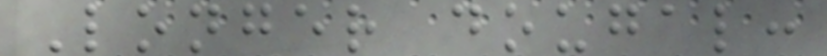Longer dougal:
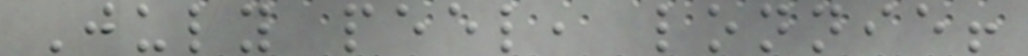July peel, lonnie!
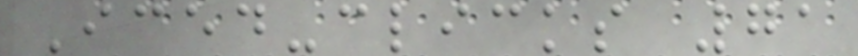Iced-clicks 71
